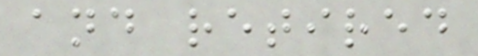and retired
